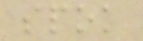spok
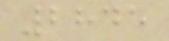2845
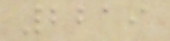2219
